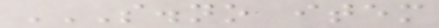S.NO ITEM
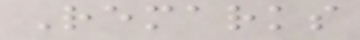Remarks
